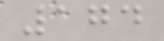174
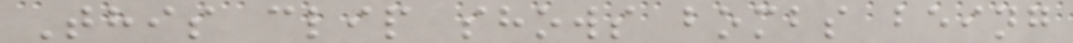This clip shows bombs being
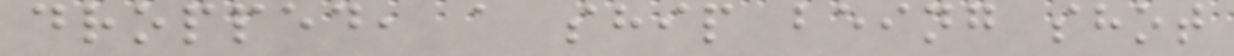dropped, a ship being shot
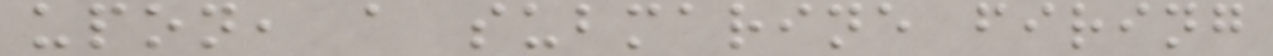upon, a submarine firing
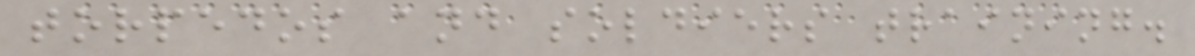torpedos and soldiers training.
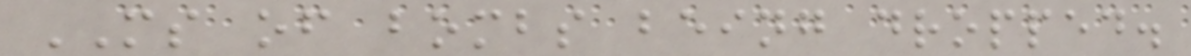MS of bombs being dropped.
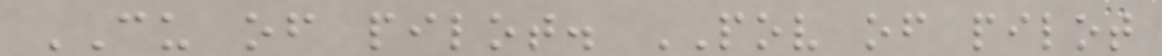CU of pilot. POV of pilot
